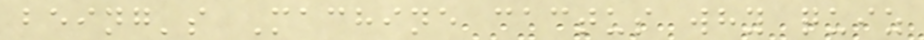being's Machine cactus why quiz
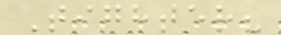Tighter?
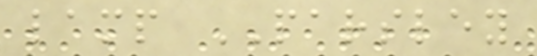lamp PARSLEY
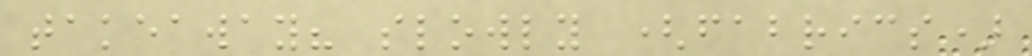takeaway? slowly (fabrics)
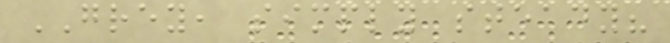GREY, simply steady?
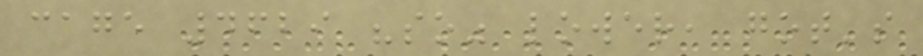cage 4629 "so" lower, got's
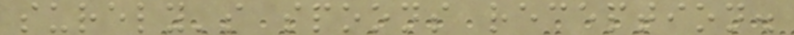surely's spoons reception.
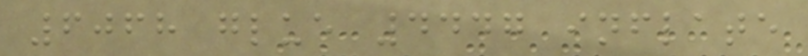6068 glue 4447 inflate
